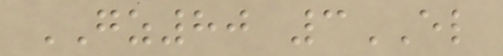GZ80 3EL
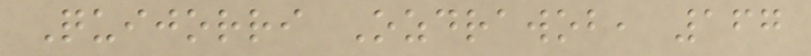Quijorri Ozdrawob, 167
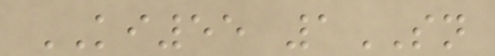KI55 1SN
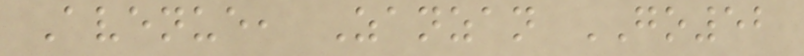Avenue, Zanzan GO52
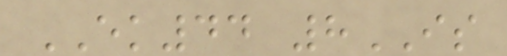EK44 8IS
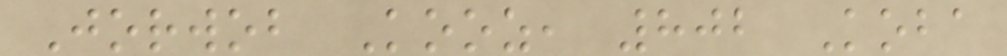Jorwob Kooz, 802 Koba
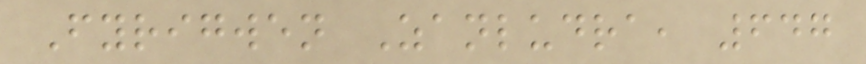Fyrigwen Zanludra, 647
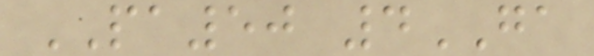PA50 4GA
